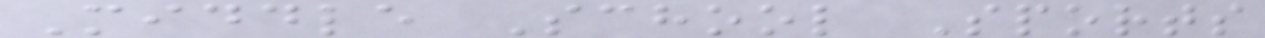Middle School Sports
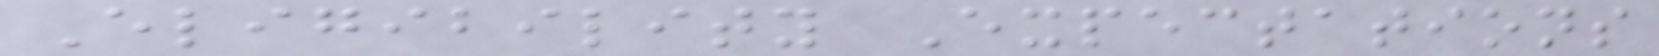Eligibility Expectations
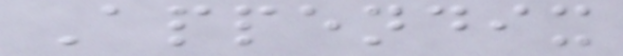Appendix
